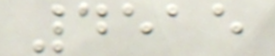4515
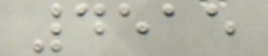4515
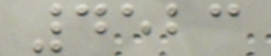4523
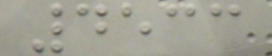4533
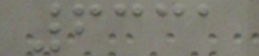6331
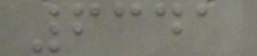6341
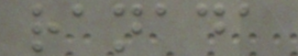ranada
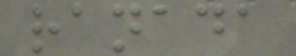ranada
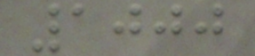1000
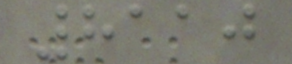8110
